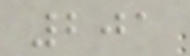201
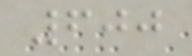600
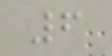6
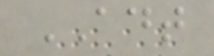ADT
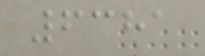6381
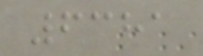6381
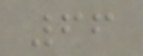66
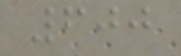600
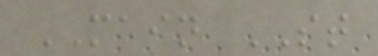MAIN ST
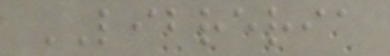LIBRERIA
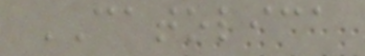CATOLICA
